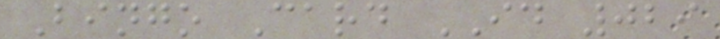Bingo Card ID 029
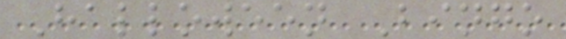Halloween Bingo
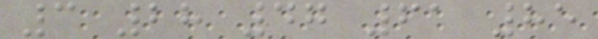3 28 47 61 85
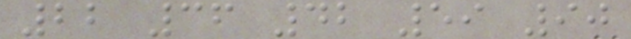22 36 42 59 90
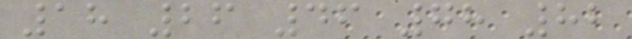18 26 46 78 82
